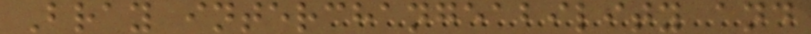Bray interchangeability and
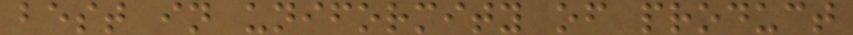best in uniformity of product
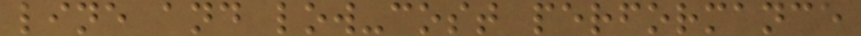line and low-cost performance
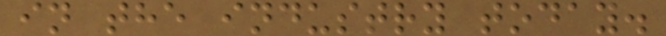in the industry today.
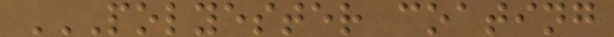POLYESTER COATING
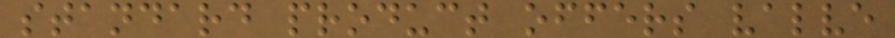standard product offers valve
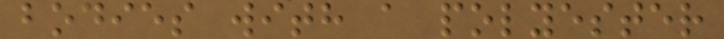bodies with a polyester
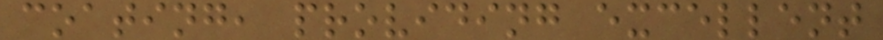coating, providing excellent
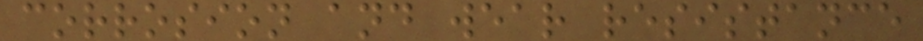corrosion and wear resistance
